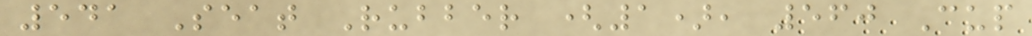541 Seat Rubber (1), 560 Cup
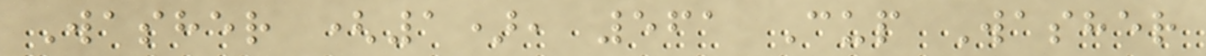Washer (1), 561 Cup Washer
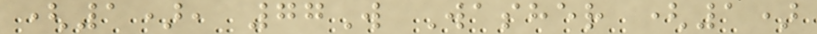(1), 77W Washer (1)
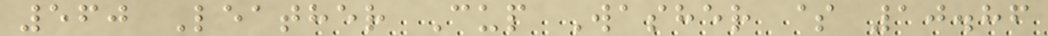560 Leather Cup Washer $ 10.86
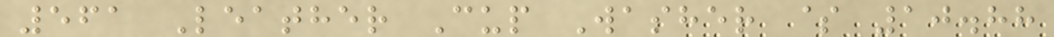561 Leather Cup Washer $ 10.88
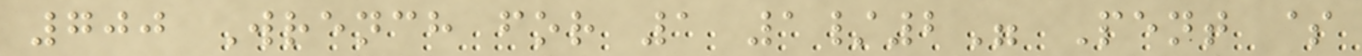700 Wrench for 1 1/2" Pent $
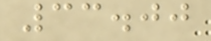33.00
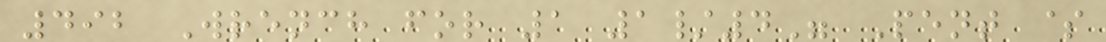492 Wrench for 1 1/4" Pent $
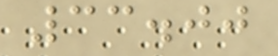33.00
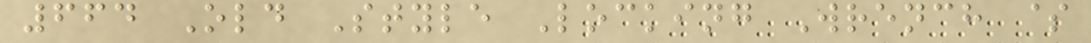664 Old Style Locking Wrench $
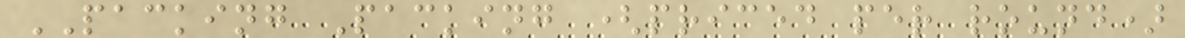PACKING Packing (priced per round)
